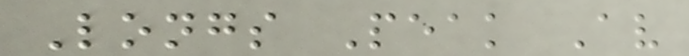Longs Peak Av
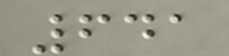641
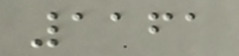1161
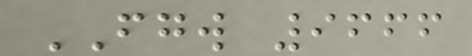FGW 9666
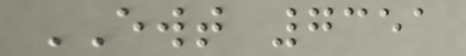EWT 7351
